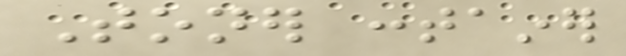Toner container
